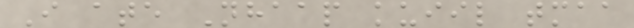I ate Nhaap kuiil tmaa
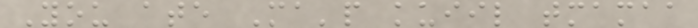You ate Ma'p kuiil tmamaa
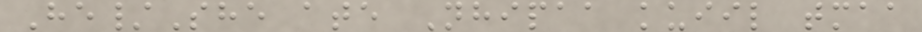He/She ate Nhipaa kuiil tmaa
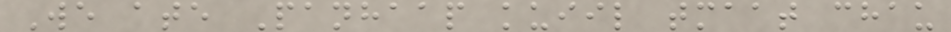We ate Panhaap kuiil tmaat chau
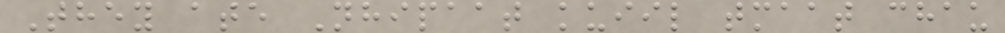They ate Nhipaat kuiil tmaat chau
